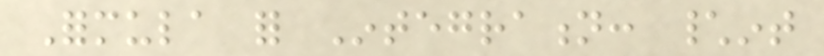Formula for Integration: \int
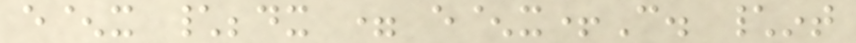e^x \;dx = e^x+C. \int
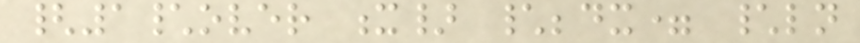{1\over x} \;dx= \ln
